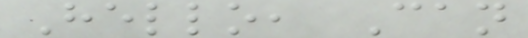Hello, Can
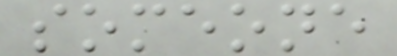someone
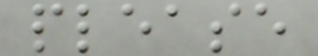please
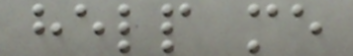help me
